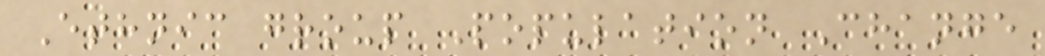Ethnic group Population Change
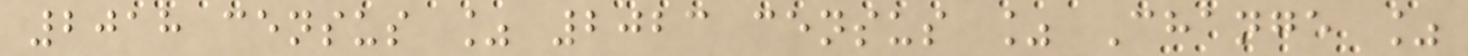2018 census % 2023 census % Change %
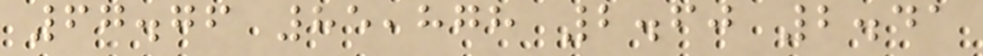67.76 85,878 2.60 2.41
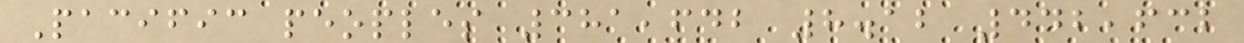Pacific peoples 381,642 8.12 442,632
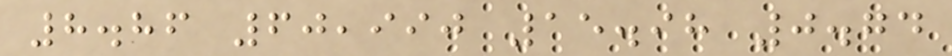8.86 60,990 15.98 0.74
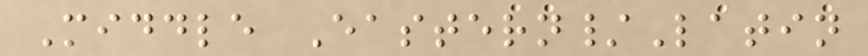Middle Eastern/Latin
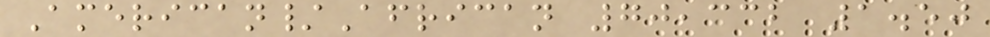American/African 70,332 1.50
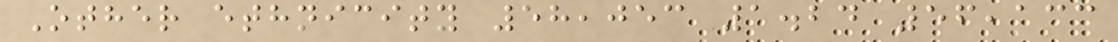Other ethnicity 58,053 1.24 56,133
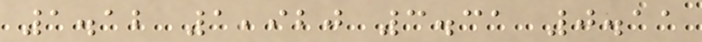1.12 1,920 3.31 0.11
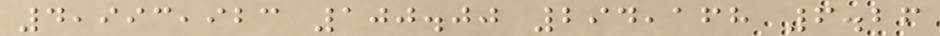4,993,923 100.00 294,168 6.26
